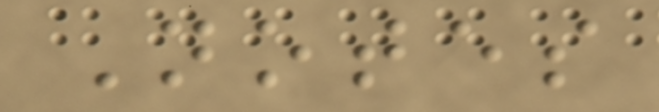Notes
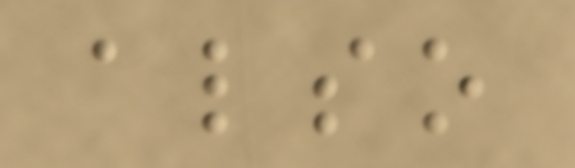also
